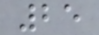25
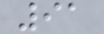91
